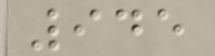945
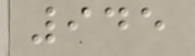945
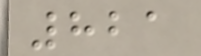821
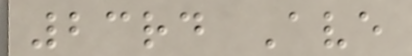23rd Ave
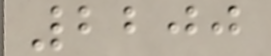2200
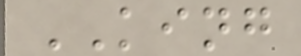KING
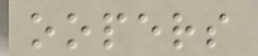oopers
